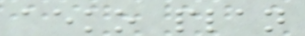aeko plan
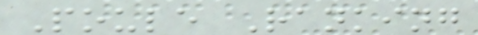Poule Ranking
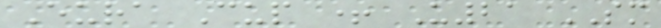Eura Cup + U21 SM
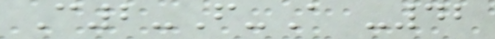C2-F-A -42
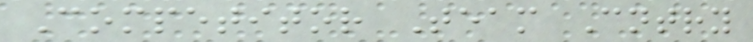Competitor Team Cntry
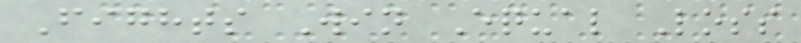Fights Win Equal Loss
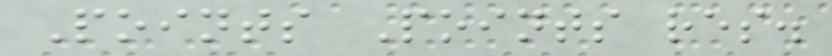Points Points res.
